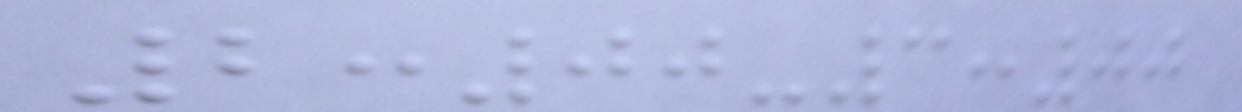2:00-3:00
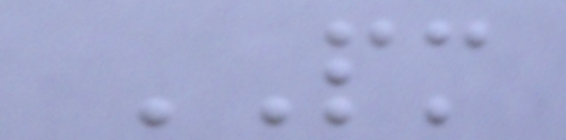PM
